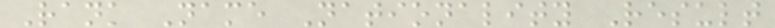Rank Name Nationality Result
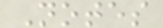Notes
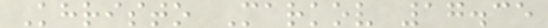Khristo Markov 17.35
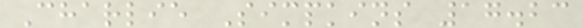Charlie Simpkins 17.23
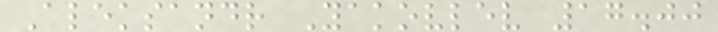Aleksandr Yakovlev 17.00
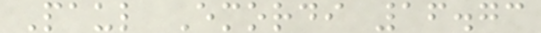Paul Emordi 16.73
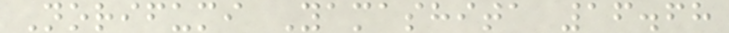Norifumi Yamashita 16.68
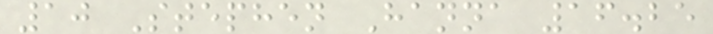10 Stephen Hanna 16.25
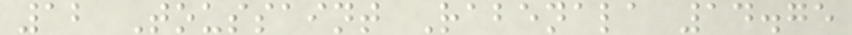12 Toussaint Rabenala 14.75
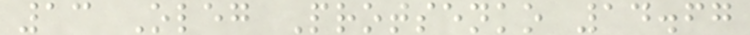13 Oleg Protsenko 14.67
